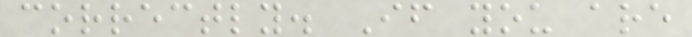correctly. If you are
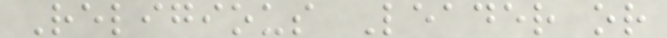Religious Leader or
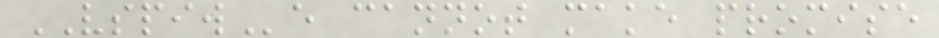VSPIWe cannot make promise
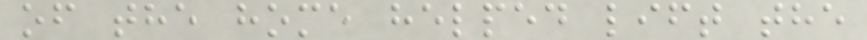of the home helped lift the
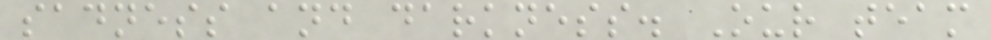sadness and darkness. Our team
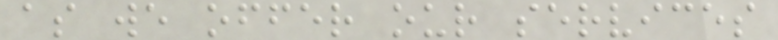as we offer our services
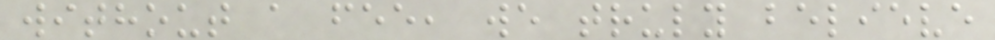without a fee, we truly believe
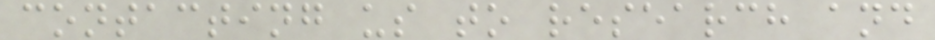contacting us to research and
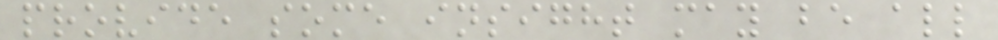provide some insight may be all
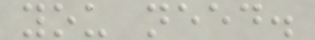you need.
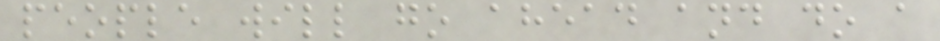people will go ahead and do a
